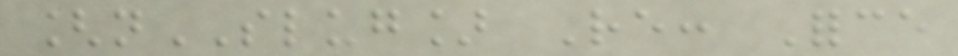[nSLUG] Re: Force
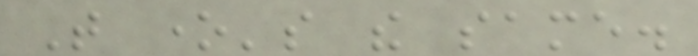That one's the same.
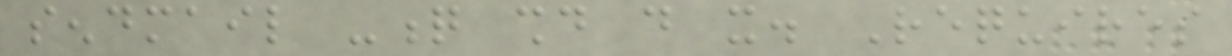sendmail -q should do it. Requires
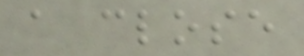a close
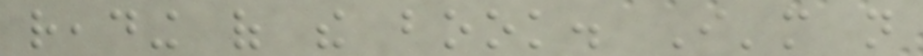reading of the book. I'm not
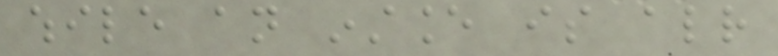while an instance is already
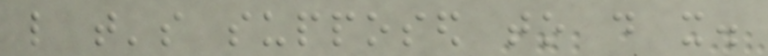like that's supposed to do it.
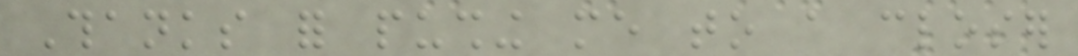Thanks for pushing me to a closer
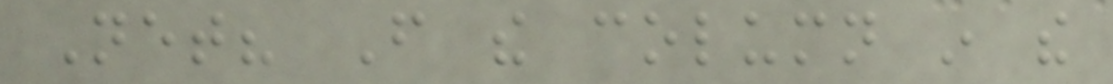Net? From the column in the
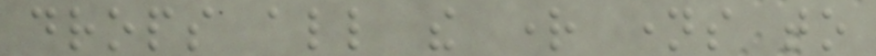drops all the right names to
